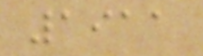1911
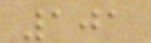101
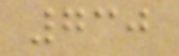730
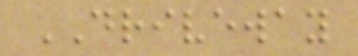DRIVEWAY
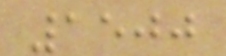1500
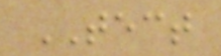TECT
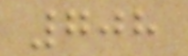708
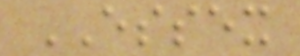ESSEX
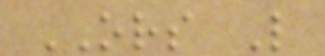ORS L
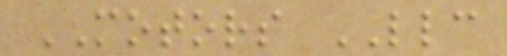MOTORS LLC
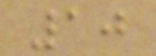10
